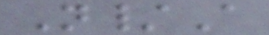N/A
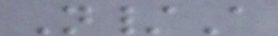N/A
